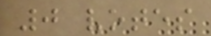0 votes
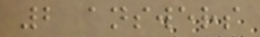2 answers
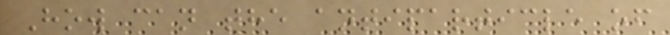How can the antiparticle of
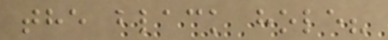the black hole?
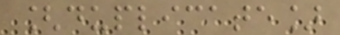[duplicate]
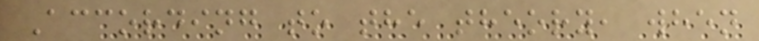According to the theory, when
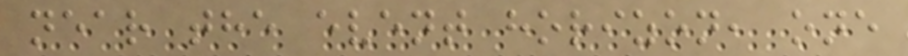near the event horizon, one
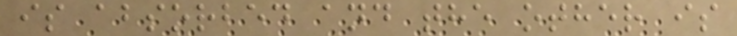is absorbed and the other is
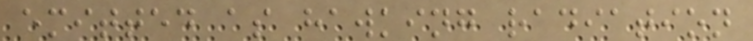emitted as hawking radiation
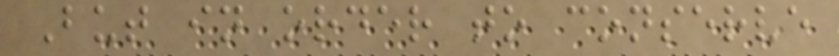But in order to conserve
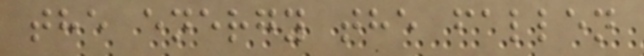the energy the fallen
